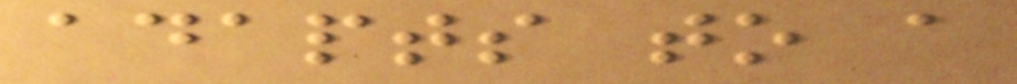adapts to a
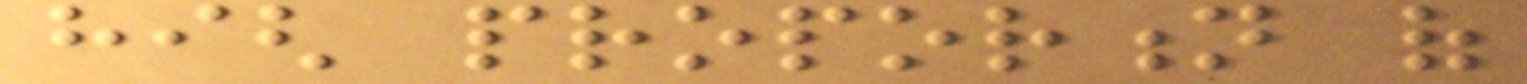high proportion of
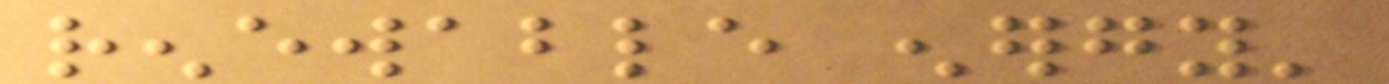renewable energy'
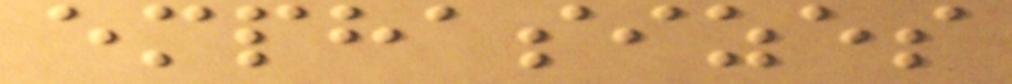emphasizes
